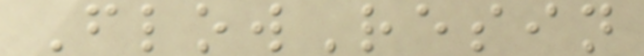FlowResin
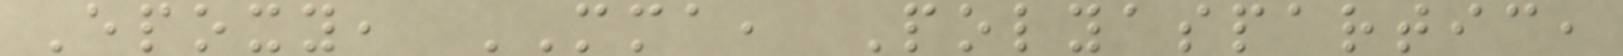Epoxy, MMA, Polyaspartic,
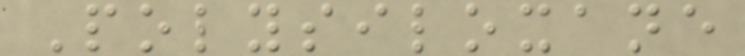Polysiloxane
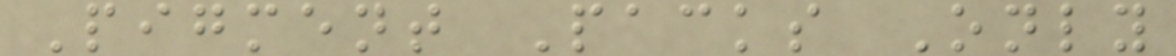Pigment Packs Only
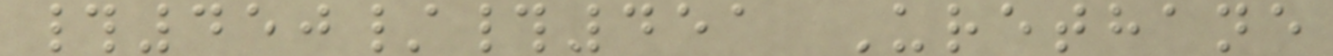#450/#451 Urethane
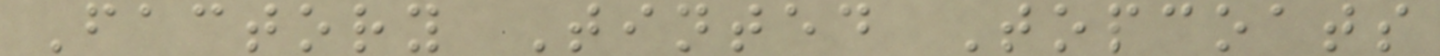Factory Tinted Topcoats
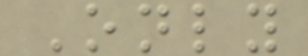Only
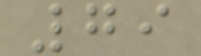79
